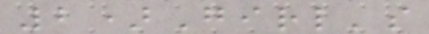2)Girl's
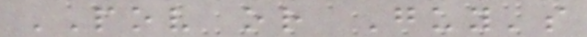POV or Guy's
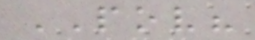POV?
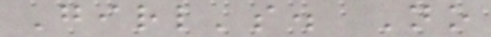Girl's. No
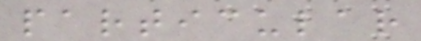particular
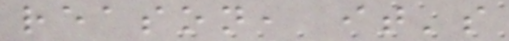reason, it's
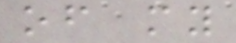of my
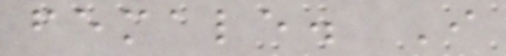female. I
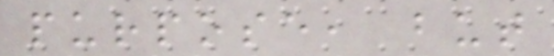purpose, but
